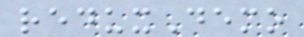reduxDemo
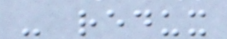- redux
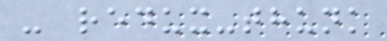- redux-thunk
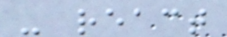- react
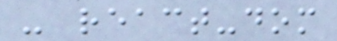- react-dom
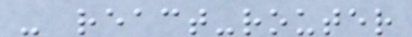- react-router
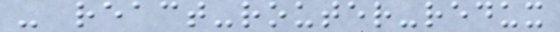- react-router-redux
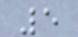5
